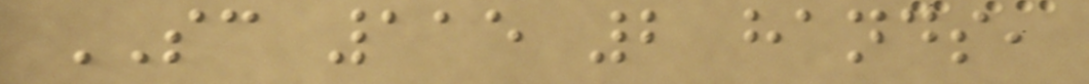SC 115 2 hands,
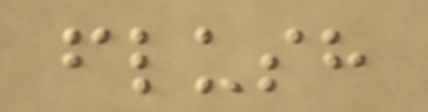flush
